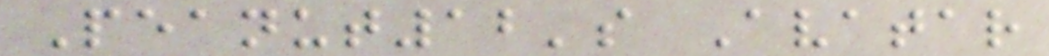Peanut12's Avatar
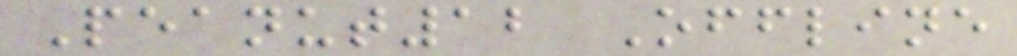Peanut12 Offline
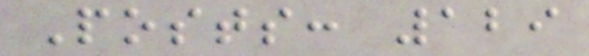Posts: 129
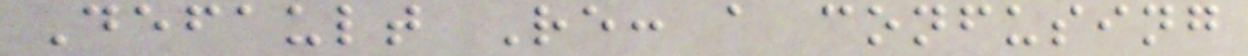Default Re: a confusing
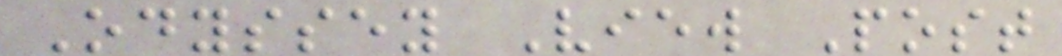Odyssey View Post
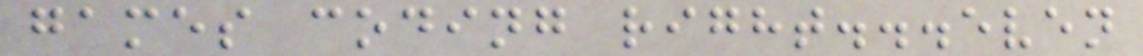games coding right...even
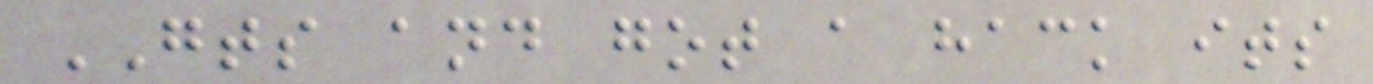GTS and got a hack its
